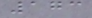173
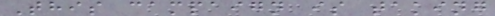This campaign is taking
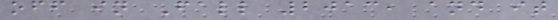off in Fall 2013, and it
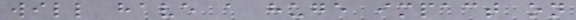will have a huge impact on
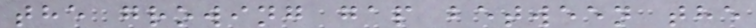the growing gap between the
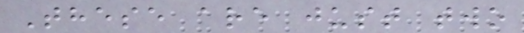These are just two
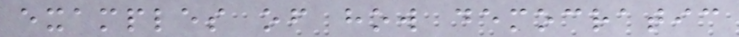examples of how democratic
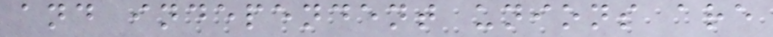and independent unions are
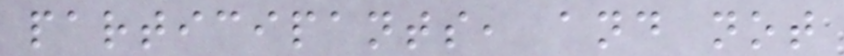participants, and not
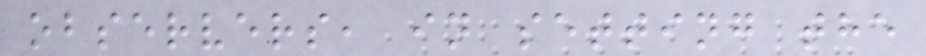observers, in setting the
